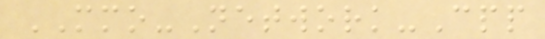MMO-Network-Cpp
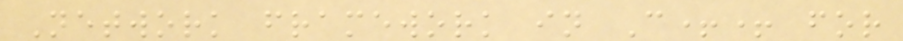Network framework in C++ for
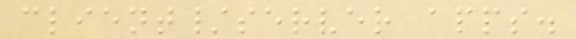client/server apps.
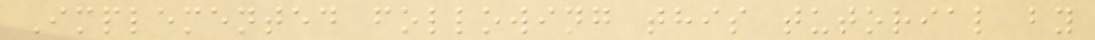Implemented following this tutorial by
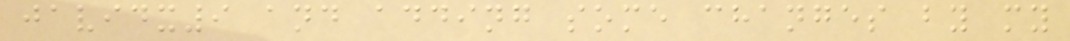javidx9 and adding some changes by my
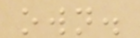own.
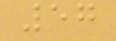57
